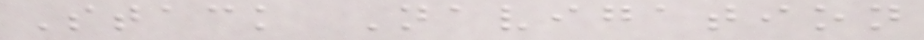Stack Navigation
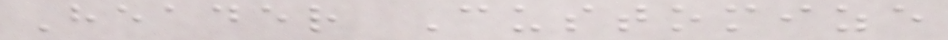Header Customize
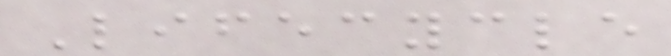Lifecycle
